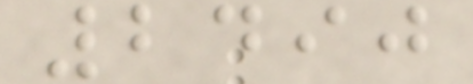2490
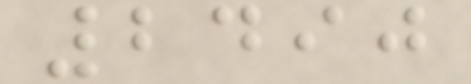2490
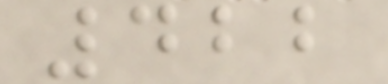422
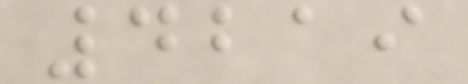4219
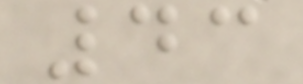43
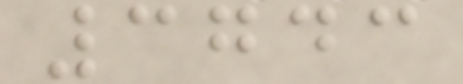3743
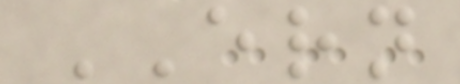ERN
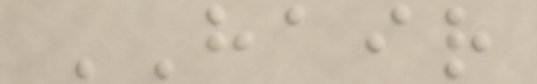HAIR
